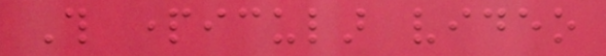This particular video
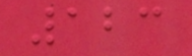123
